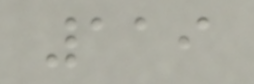119
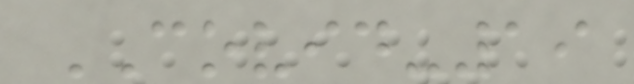COVID-19
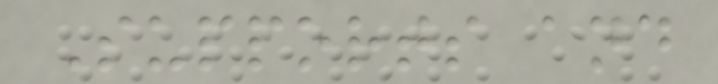Supports and
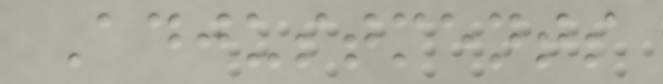Adjustments
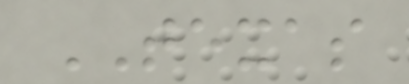TEXAS
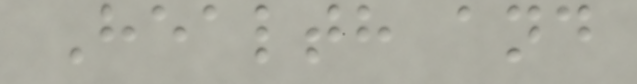Health and
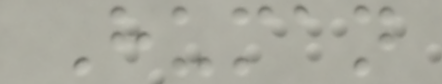Human
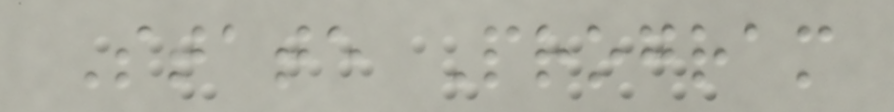State Program
